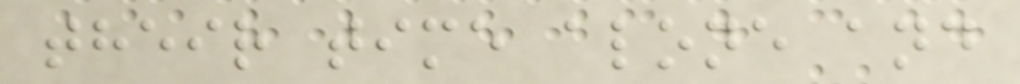their time alone and
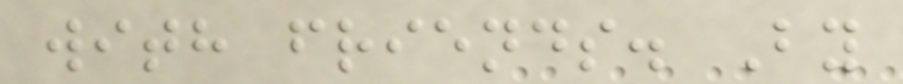with friends. By
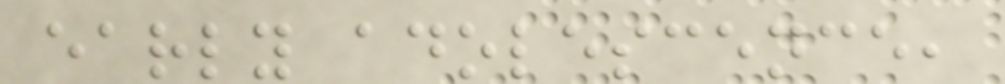early adolescence,
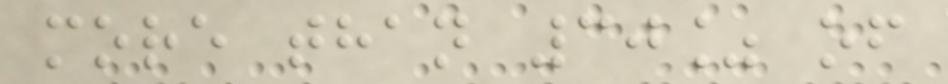more than 30% of
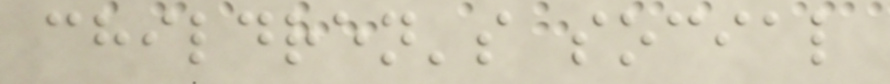children's social
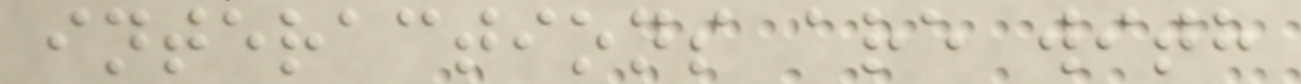interactions are with
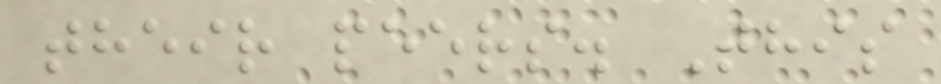their peers. This
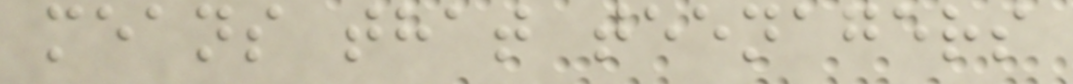means that teenagers
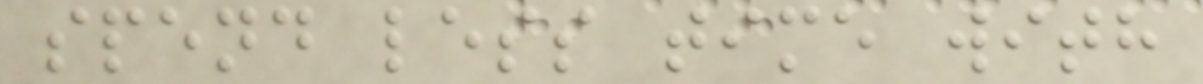spend less time with
